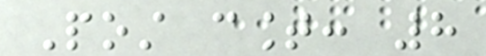Post count: 8
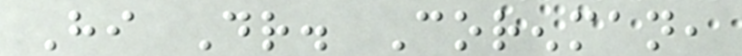Hi Dr. Corenman,
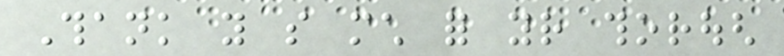Thank you so much for your thorough
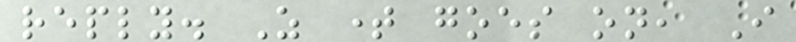reply. As time goes on, I
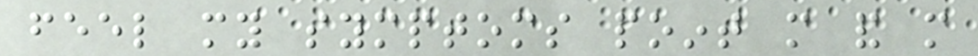feel my symptoms point more and more
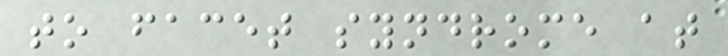to facet syndrome at
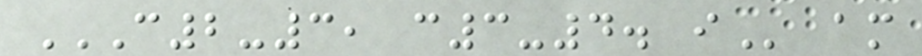C2-3, C3-4. I am
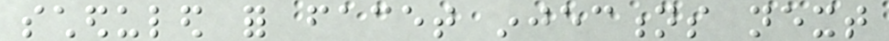scheduled for facet injections next
